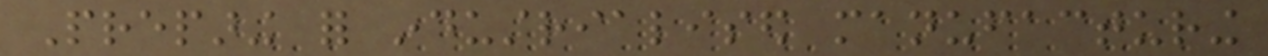Preparing for industrialised manufacturing
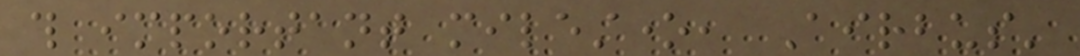this important milestone, Airbus'
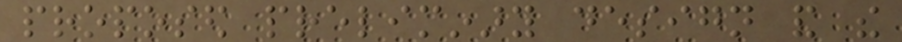proposed preliminary design and the
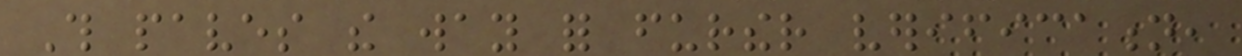This paves the way for further verification,
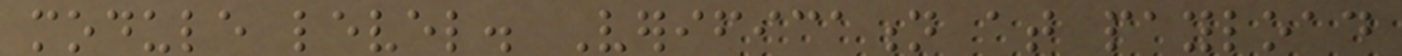module level. Verification at payload
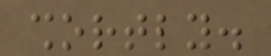shortly.
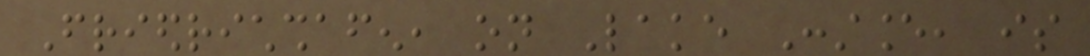Friedrichshafen, on Lake Constance, is
